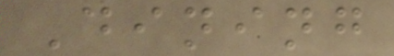Dining
